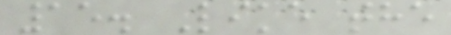15. Like the
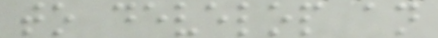to develop an
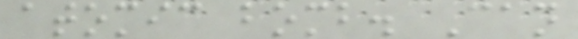atomic bomb. Can
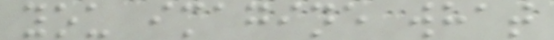you imagine what
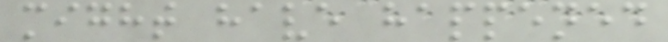might have happened
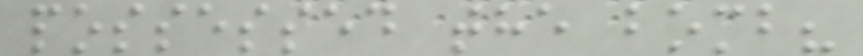possessed the bomb?
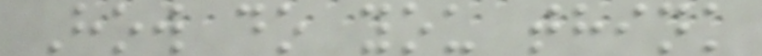How do you think
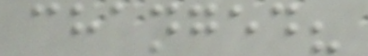changed?
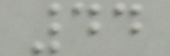44
